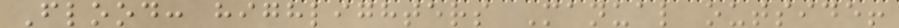Flood: highlighters Manual outside!
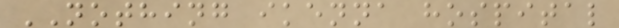NOTHING ikenna hospital
